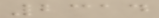2314
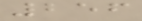256
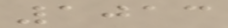1013
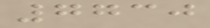7730
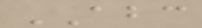ABC
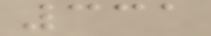331
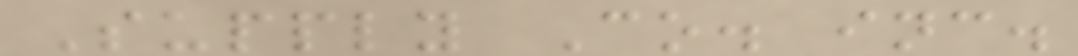Supply Co. inc.
